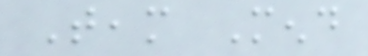Team Mend
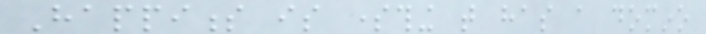Happiness is something that has a domino
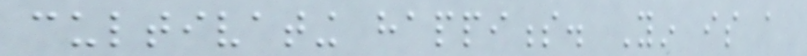cultivating happiness. Yin is a
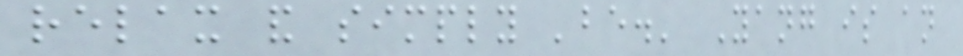relax and simply 'be.' Yang is an
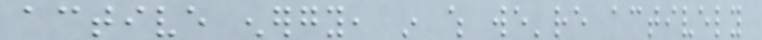active energy, in which we're actively
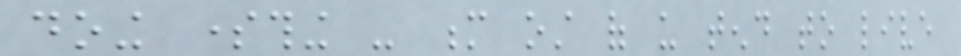doing something - m ost of us tend to live
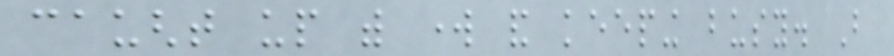caught up with work and keeping busy. But
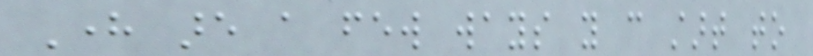Here are a few ways you can start to
